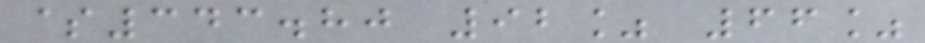$343.80 92% 66%
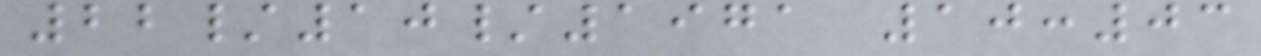22/10/1971 10:03
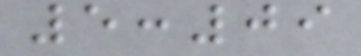5:09
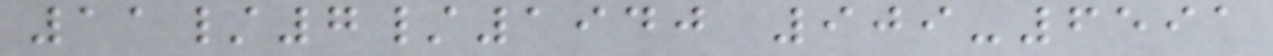11/7/1940 909-6591
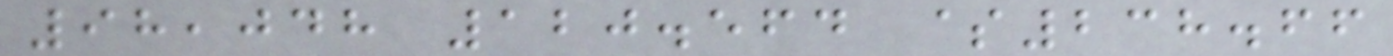98,048 120.564 $238.66
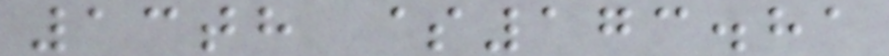13th $173.81
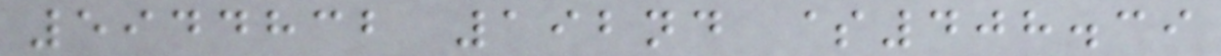5944832 192nd $408.39
